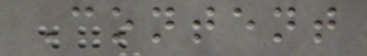Content
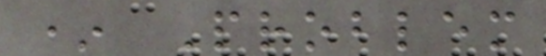* Problem
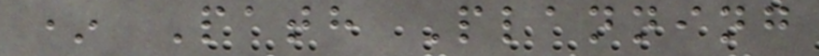* Path Planning
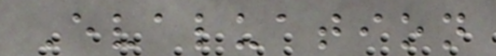Evaluation
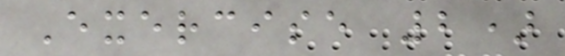Exercise 2)
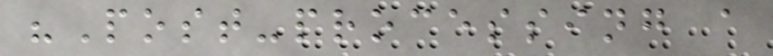"Post-processing a
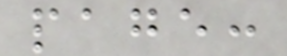page:
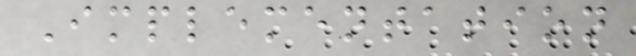Implementation
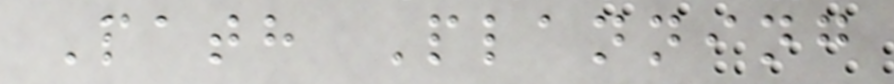Path Planning
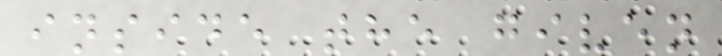inside the given
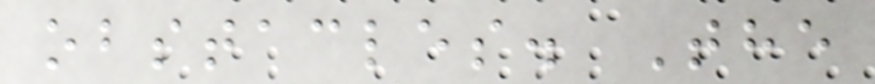obstacles. The
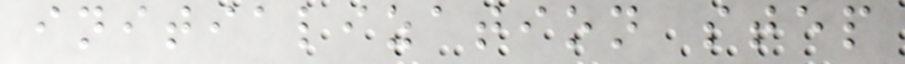initialization step
